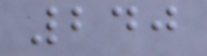240
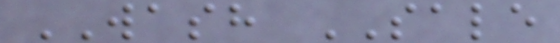WASH SALE
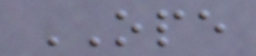OPE
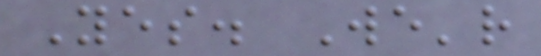Yes. We'r
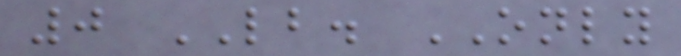0 LB. ONLY
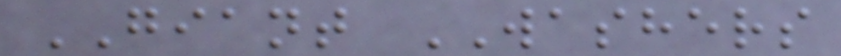GIANT WASHERS
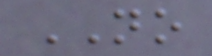NO
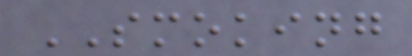SMOKING
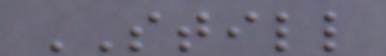STILL
